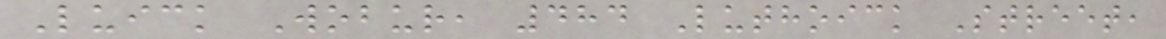Luick Wobur, 484 Luthoick Street,
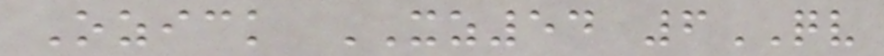Ozick XZ54 6QV
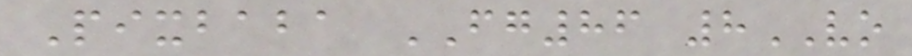Pixbaba FG86 8VO
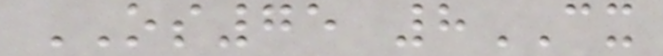OS75 8CX
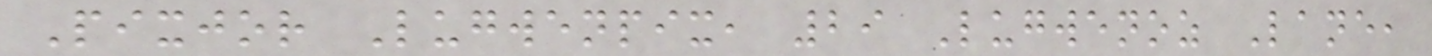Pixjor Lugwenpix, 29 Lugwenoz Lane,
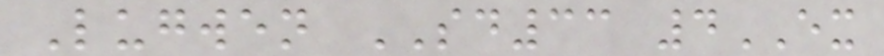Lugwen SD33 4EX
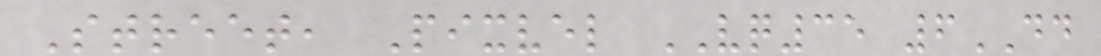Street, Pixvel VQ35 6DD
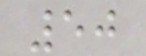50
